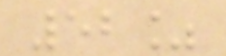52%
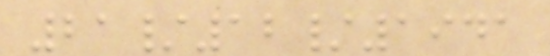21/12/1941
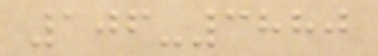106-3880
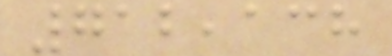712,138
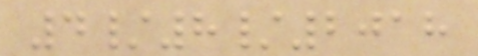4/8/2018
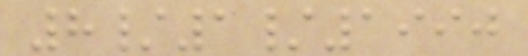8/1/1990
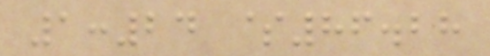1:24 $86.28
